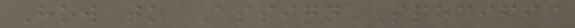How to Assign Specific
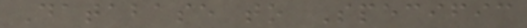Database to Specific
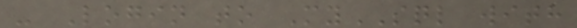- Login to MySQL with
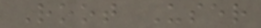Root User
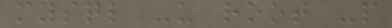mysql -u root -p
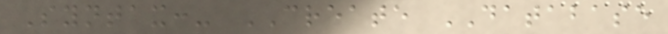Syntax:- CREATE DATABASE
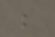;
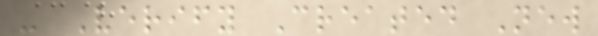- Verify Created New
